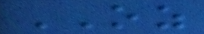OZ
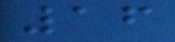16
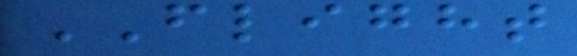FLIGHT
